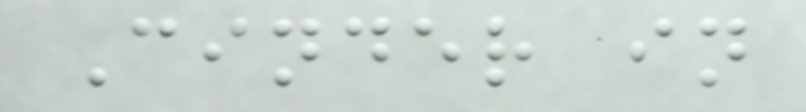Cinder in
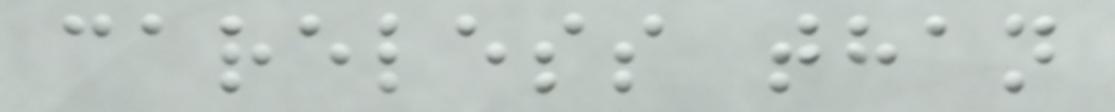careless than
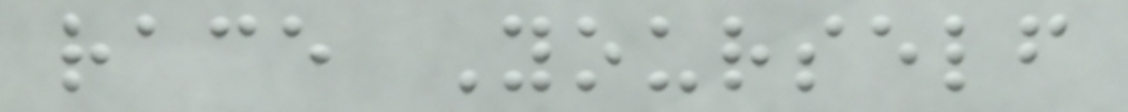race Yourself
